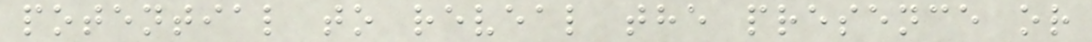potential to reveal the presence or
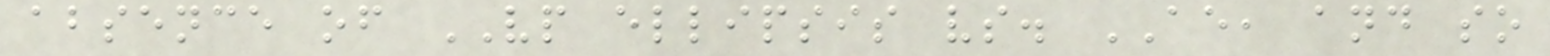absence of VP ellipsis vs. AE, and so
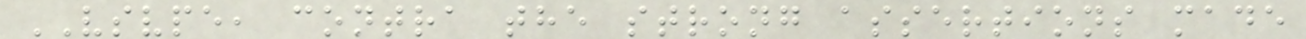VSVPE, contra the strong assertions made
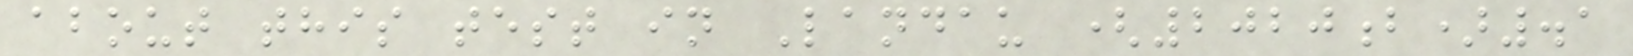about this test in Landau (2020b).1
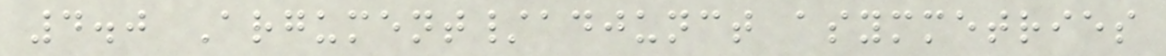4.0 Argument/adjunct asymmetries
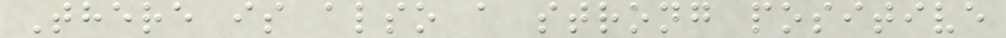There is also a strong positive
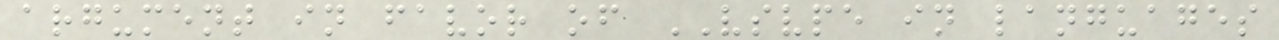argument in favor of VSVPE in languages
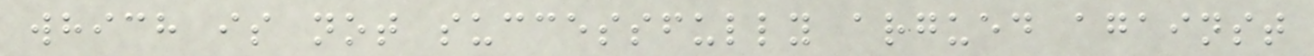which is not successfully argued against
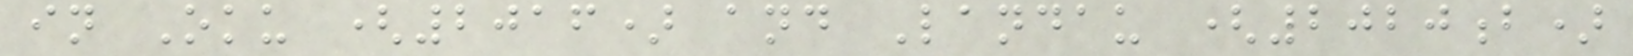in Oku (2016) and Landau (2020b)
